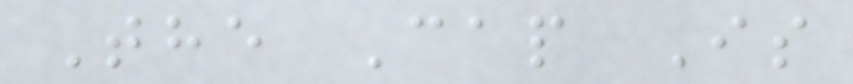The Cap Is
